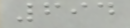694
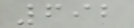692
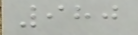980
